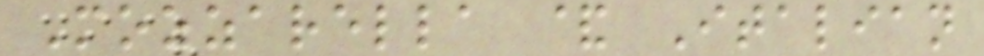Mozzarella & Italian
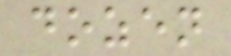dozen
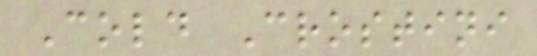Cold Crostini
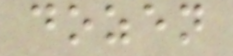dozen
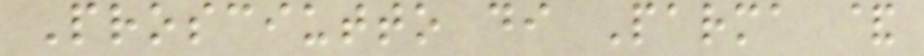Prosciutto di Parma &
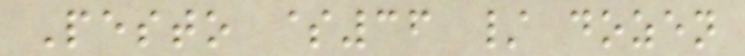Pesto $36 / dozen
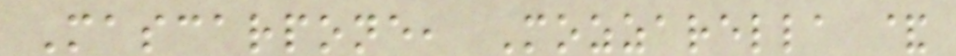Mascarpone, Mozzarella &
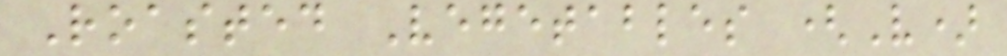Roasted Vegetables (V)
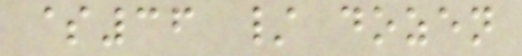$36 / dozen
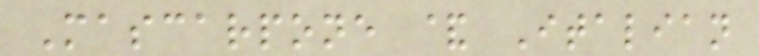Mascarpone & Italian
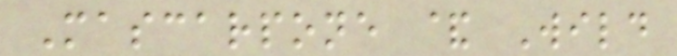Mascarpone & Wild
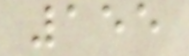155
